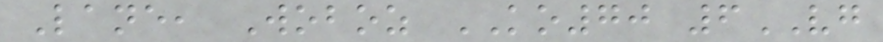Lane, Woboz KO70 6VG
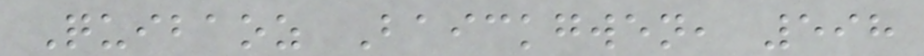Quibaoz Baickgwen, 598
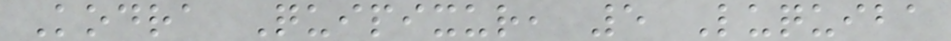Kodra Quipixur, 5 Luquiba
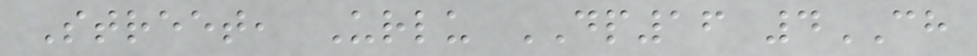Street, Urlu DP16 4CH
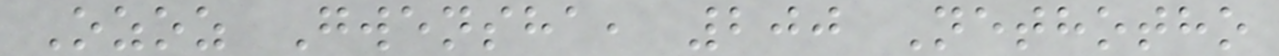Ozoz Gwensha, 200 Nethotho
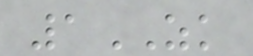1ZK
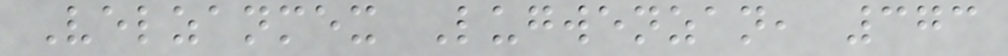Velzanmex Lugwenzan, 373
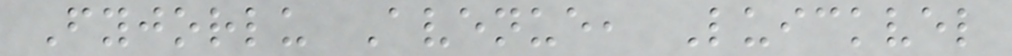Fyjorlu Avenue, Luickvel
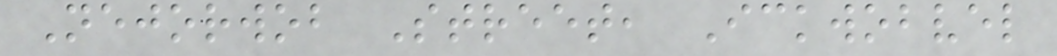Nejorwob Street, Ickwobvel
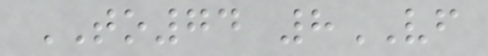TO74 8VF
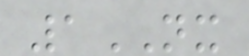1NX
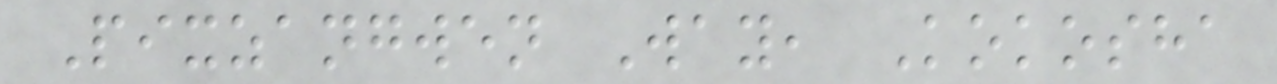Pixzangwen Way, Kokosha
